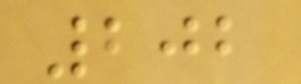202
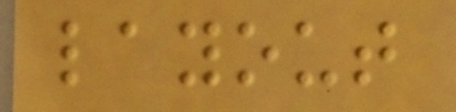layout
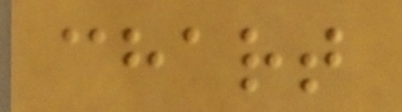chart
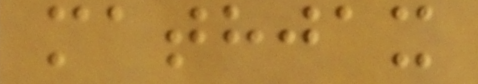mathjax
